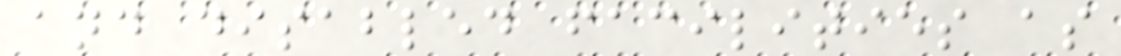and disabled facilities as
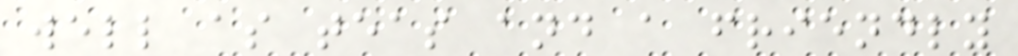well as teas and a friendly
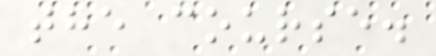the course.
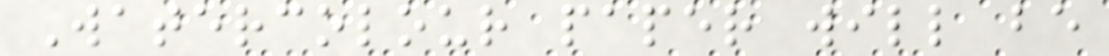Watercolour paper will be
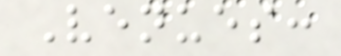Venues:
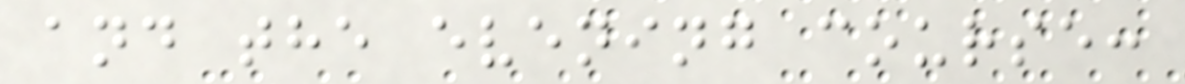and the evening course:
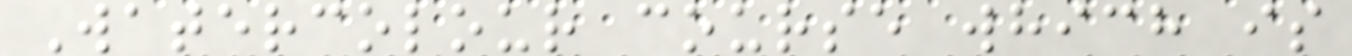Watercolour course which is
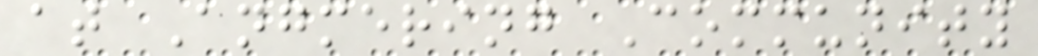at Angmering Community
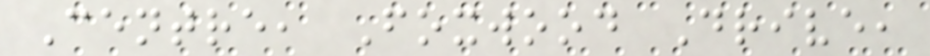Centre, Foxwood Drive,
